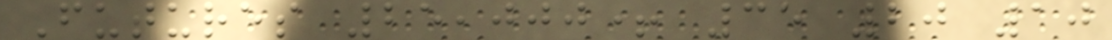Futures 25,000+ 35 20 10
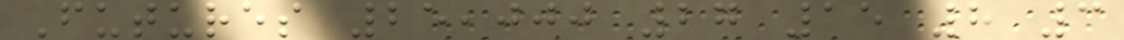Futures 25,000 27 15 8 3
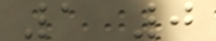1 0
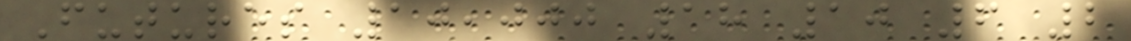Futures 10,000 18 10 6 2
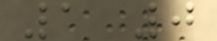1 0
